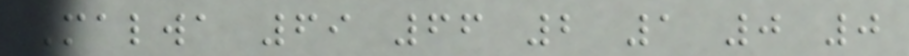Malwa 69 66 2 1 0 0
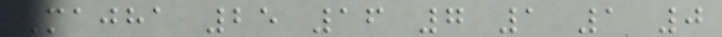Majha 25 16 7 1 1 0
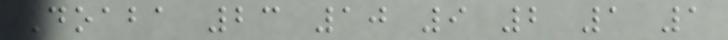Doaba 23 10 9 2 1 1
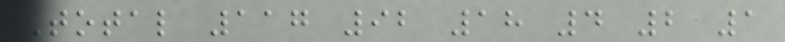Total 117 92 18 4 2 1
